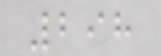298
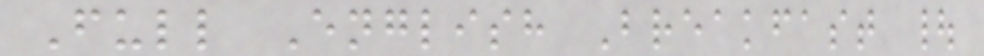Full English Breakfast |
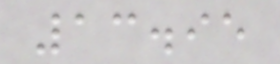13.95
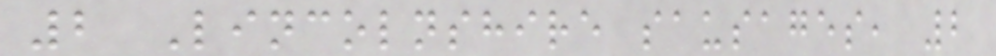2 Lincolnshire sausages, 2
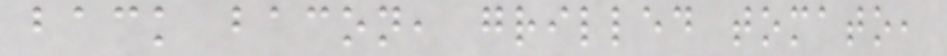back bacon, grilled tomato,
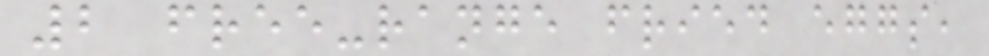2 free-range fried eggs,
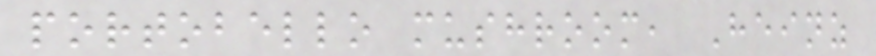portobello mushroom, Heinz
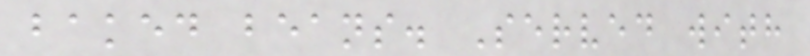baked beans. Served with
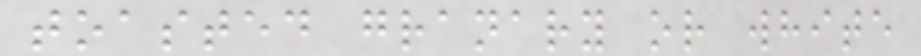toasted granary or white
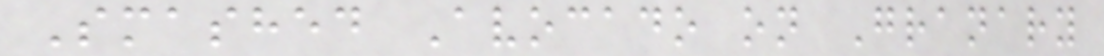Smashed Avocado on Granary
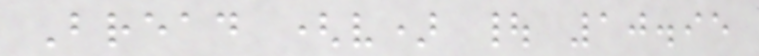Bread (v) | 10.95
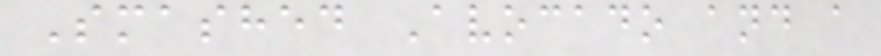Smashed Avocado and a
